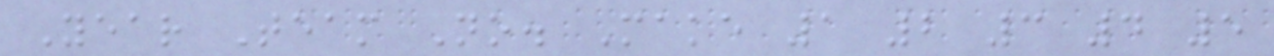Year Team No. Make 1 2 3 4 5
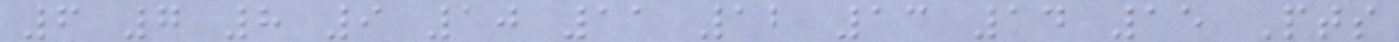6 7 8 9 10 11 12 13 14 15 Pts
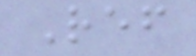Ref
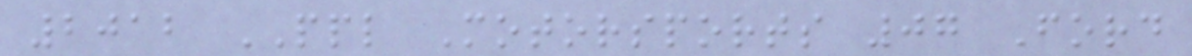2012 PPL Motorsports 07 Ford
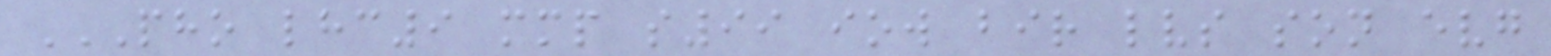PHO LHC9 MMP S99 IOW BIR LVS SON EVG
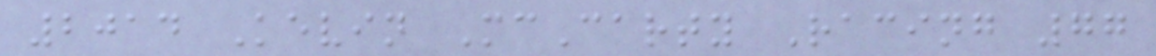2014 Kevin McCarty Racing 77
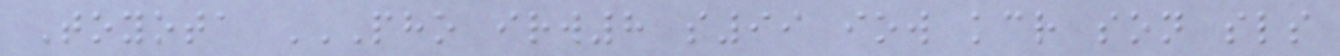Toyota PHO IRW8 S99 IOW KCR SON SLS
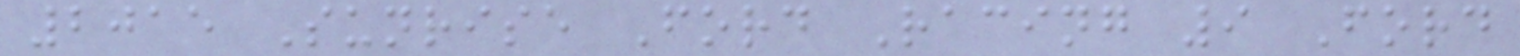2015 Sunrise Ford Racing 9 Ford
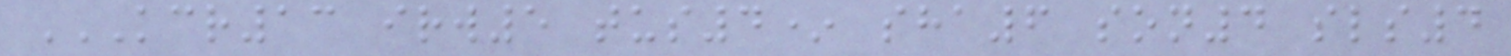KCR13 IRW5 TUS4* SHA6 SON4 SLS4
